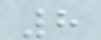8
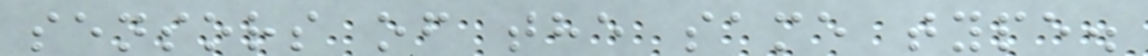sensors of the same type.
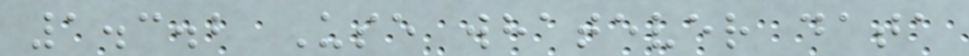1.3.2 Use whatever data
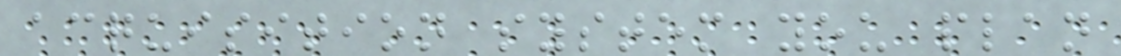acquisition system you plan
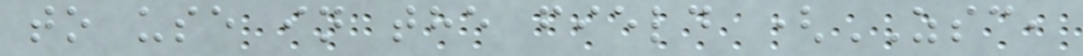to use in the field (ZSC,
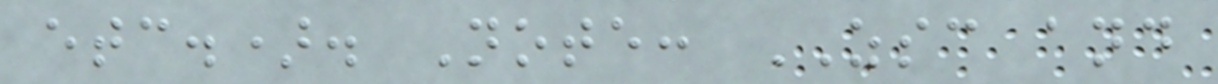etc.). Note: ZSC and
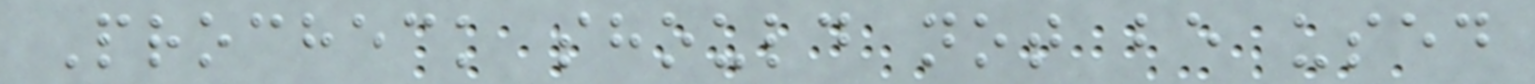Procheck should not be used
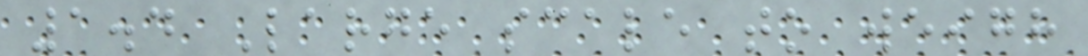1.4 Large scale to weigh
